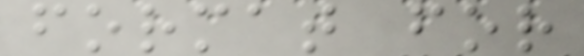format for
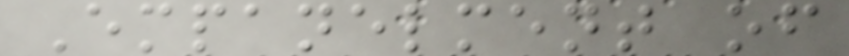Empanelment of
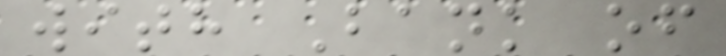with Bank of
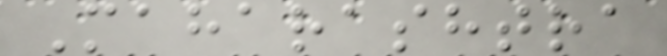Maharashtra
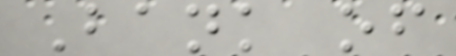Bank of
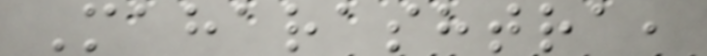Maharashtra,
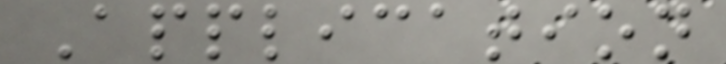Application
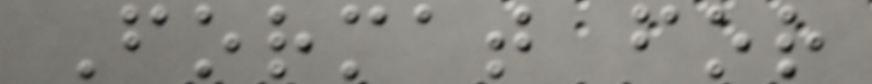Format for
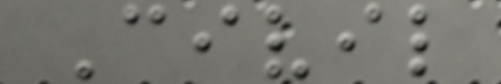Civil
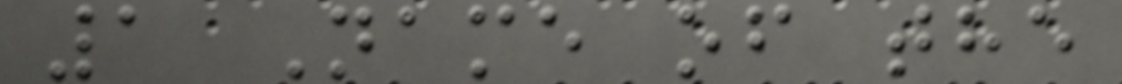1 Name of the
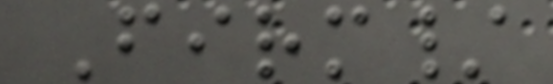Firm/
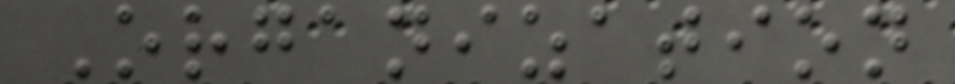Organization
